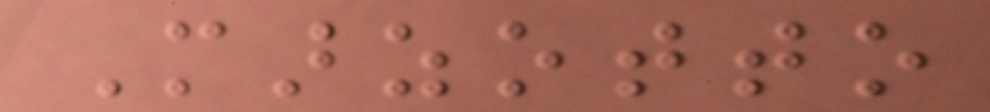Marzotto
